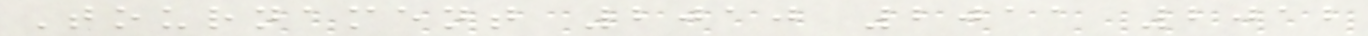Tournament 2010 2011 2012
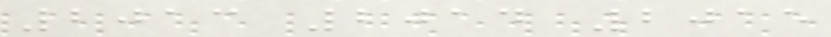2013 2014 2015
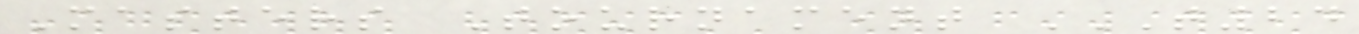Masters Tournament T24
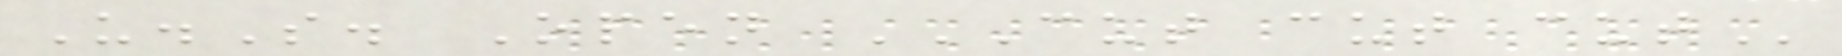U.S. Open CUT CUT CUT
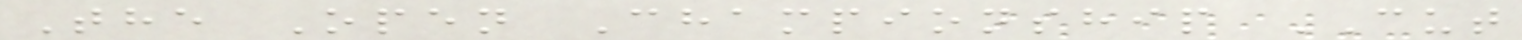The Open Championship CUT
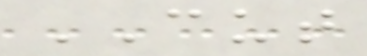CUT
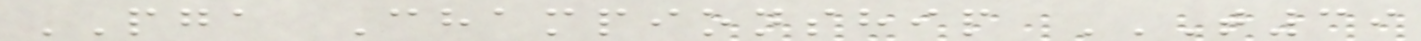PGA Championship T39
